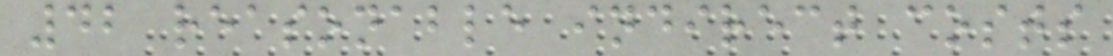42 reasonable indirect costs
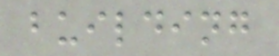building
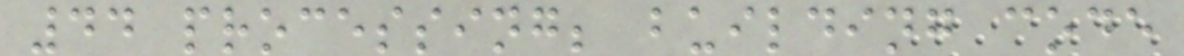44 processing; building code
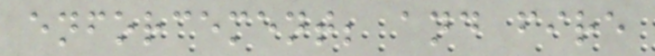enforcement; and fire
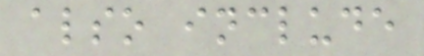also include
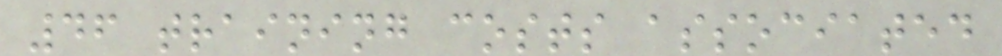46 training costs associated
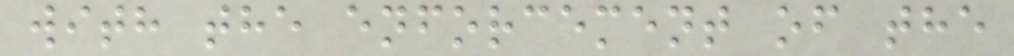with the enforcement of the
